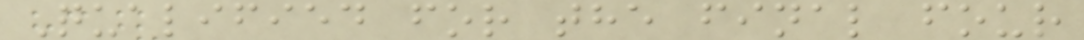Qualified for the final four
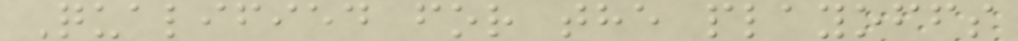Qualified for the playoffs
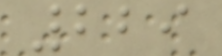229
